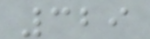329
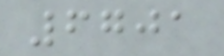6701
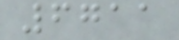6711
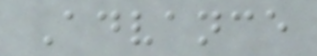Advance
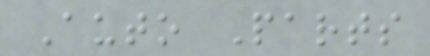Auto Parts
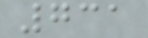731
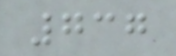737
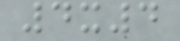4x4
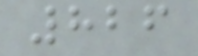826
